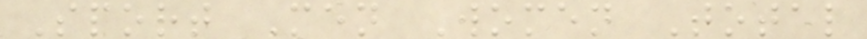Sport Men Women Total
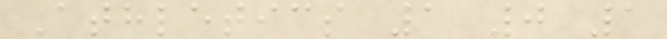Athletics 1 0 1
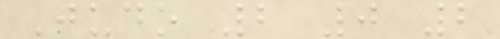Judo 2 0 2
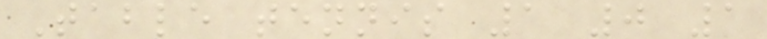Table tennis 1 0 1
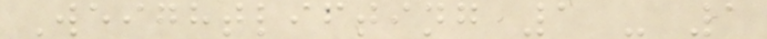Weightlifting 1 - 1
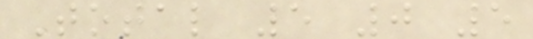Total 5 0 5
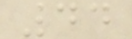44
